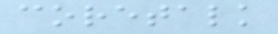coretalk
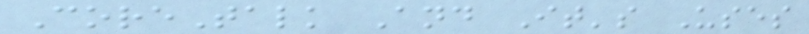CoreTalk And It's Uses
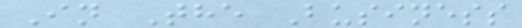In The Business
